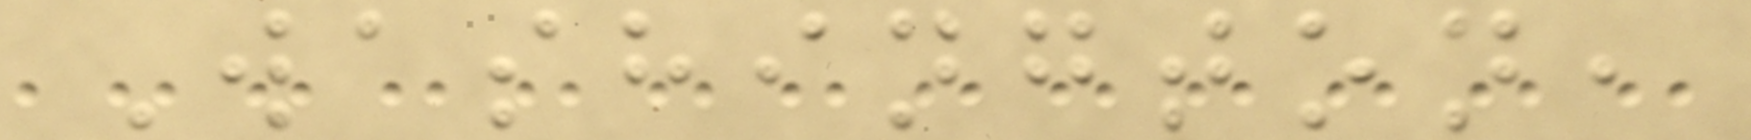Washington,
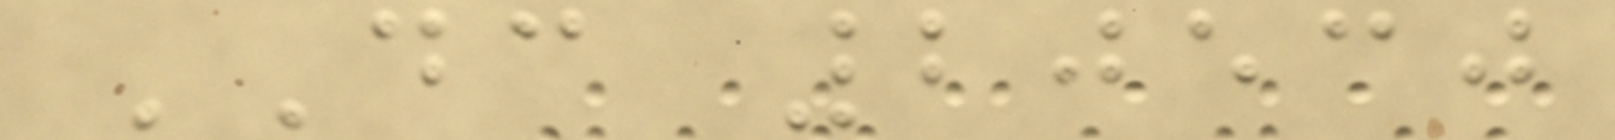DC 20530
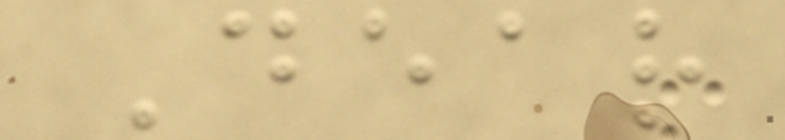Dear
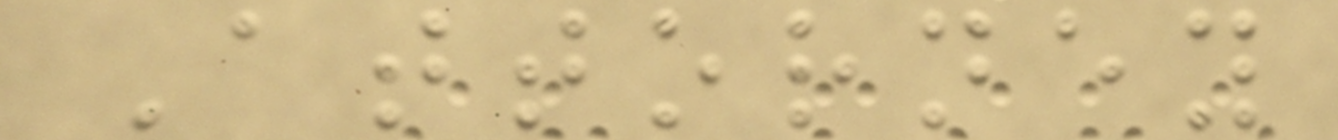Attorney
